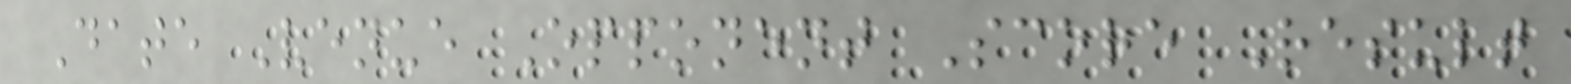Date Venue Opponent Score Result
